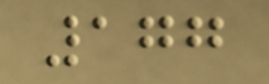177
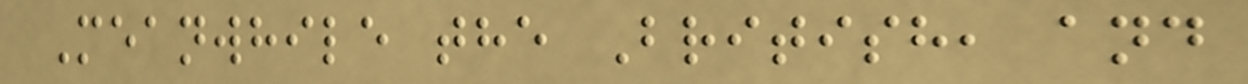Meanwhile the British, and
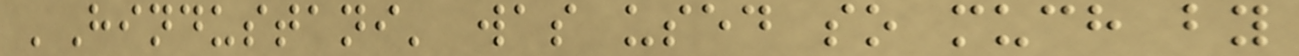'Hindustani' was used so much by
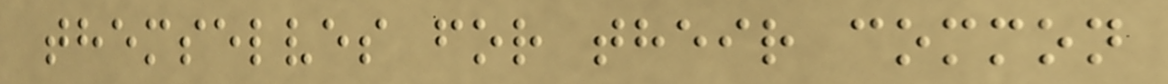themselves for their common
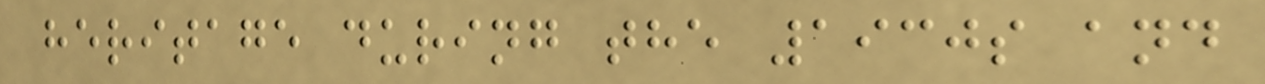heritage during the 1930s and
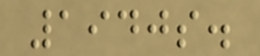1940s.
